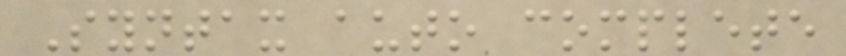Syntax auto complete
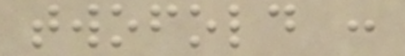twofold :
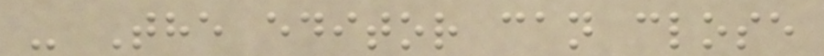- The editor can close
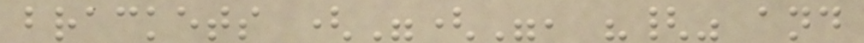brackets ("(", "{" and
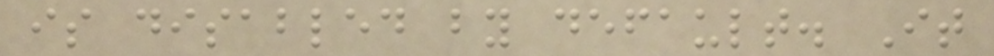is disabled by default. It
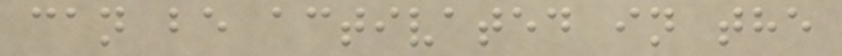can be activated in the
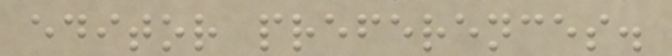editor preferences.
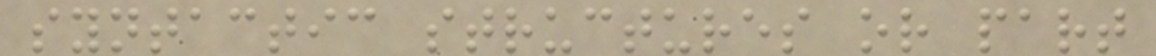syntactic structures or part
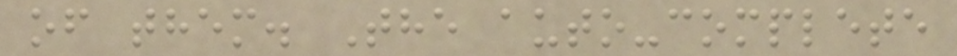of them. The auto-complete
